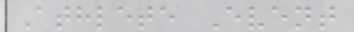Athlete Event
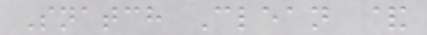Snatch Clean &
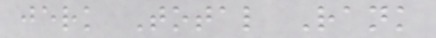jerk Total Rank
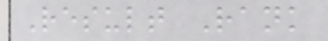Result Rank
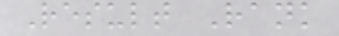Result Rank
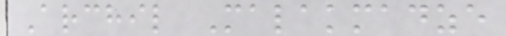Archil Malakmadze
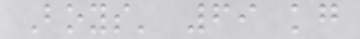Boys' 69 kg
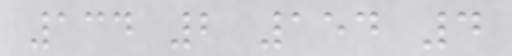134 2 154 4
